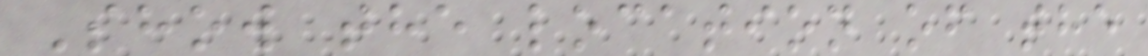Show the location of the
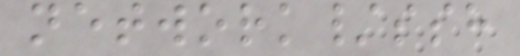network/ssh
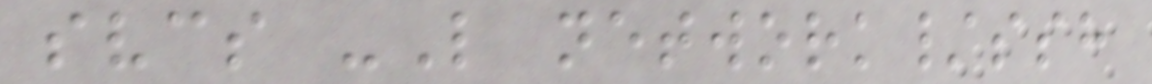svcs -L network/ssh
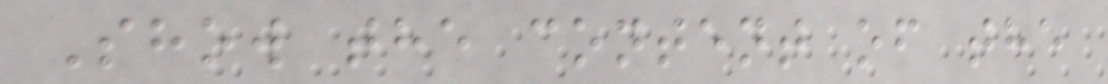Show the content of the
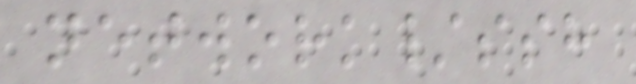network/ssh
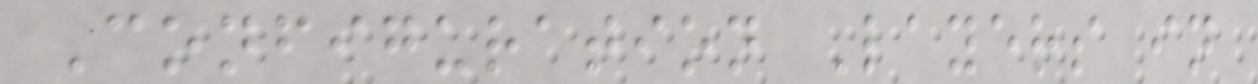Configuration Layers in
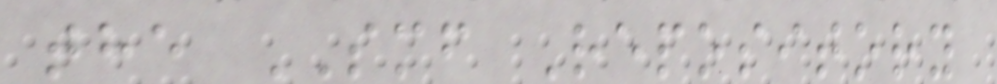the SMF Repository
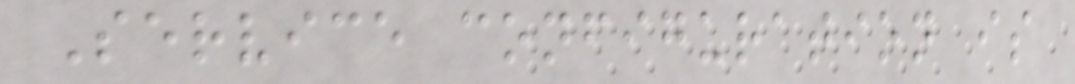Service configuration is
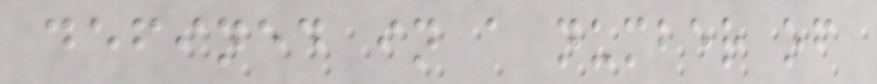defined in a number of
